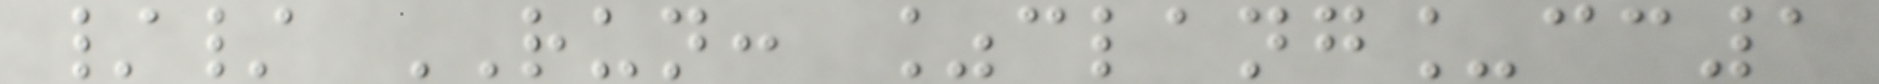// RUN: %clang_cc1
